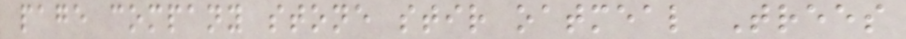page company stone stir oatmeal Trees
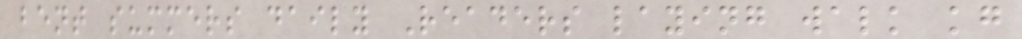bent summers daily Readers laying walk kg
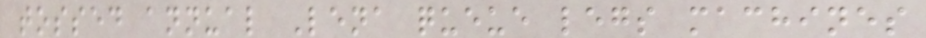tossed annual Lena queue legs machines
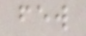few
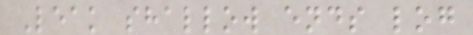Leak shallow ends log
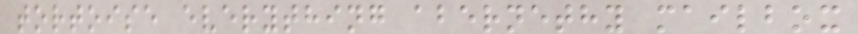tortoise everything abernethy mailbox
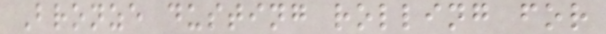Bronze dusting rolling for
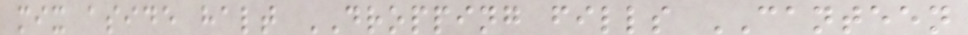mix aside halt DROPPING fills CANTEEN
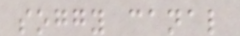soggy canal
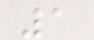1
